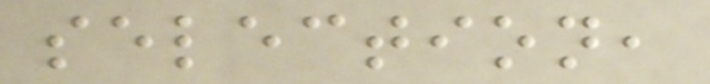selection,
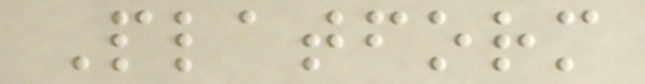Platform
